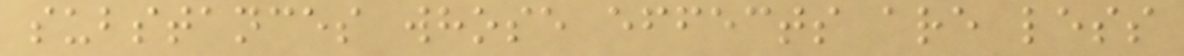substances whose effects are less
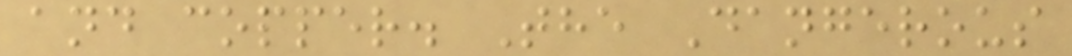and copper. The Dangerous
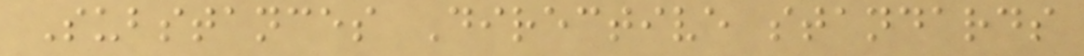Substances Directive standards
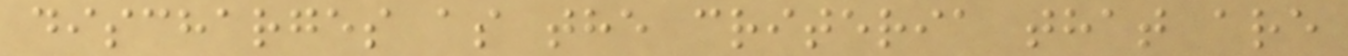discharges as the criteria that are
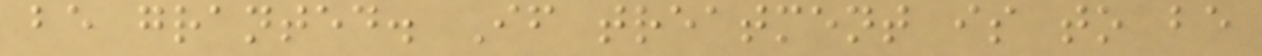be granted. If treatment is to be
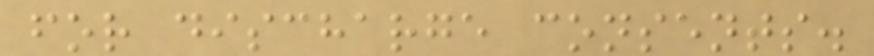for discharge consents.
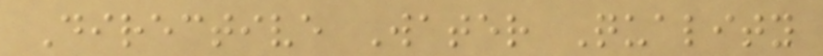Directive Water Quality
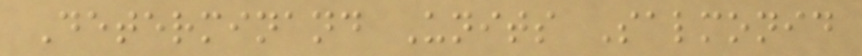Determinand Units Salmonid
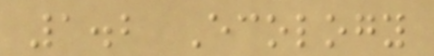1.2 Ecology
